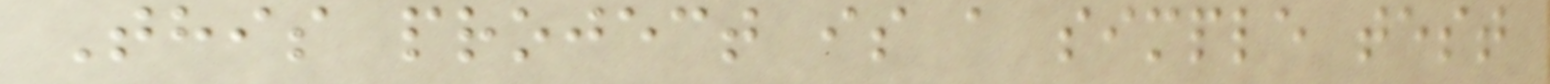This project is a simple test
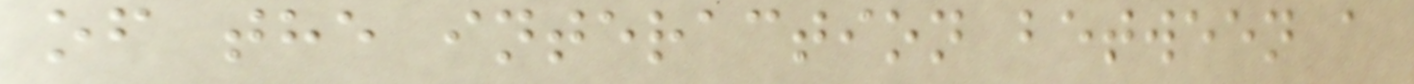of the interaction between a
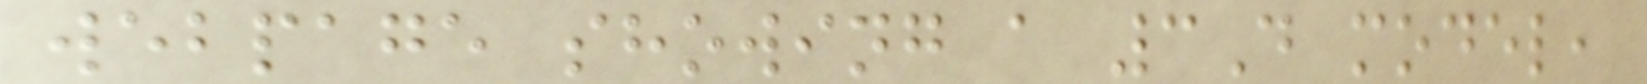webpage showing a 3D model,
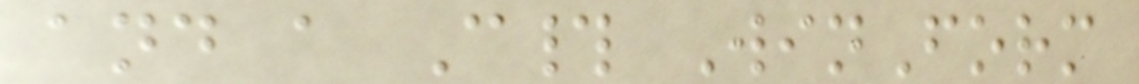and a C# WinForm
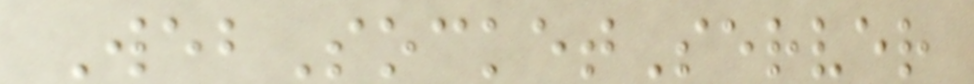WebSocketServer
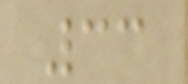33
